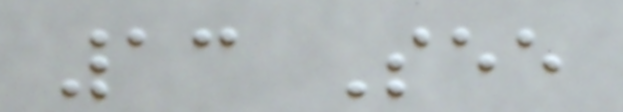13 See
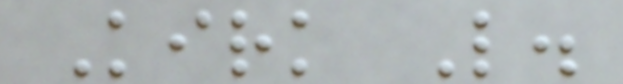Kirk L.
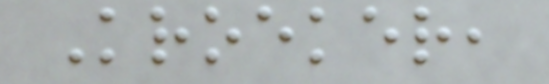Kroeker,
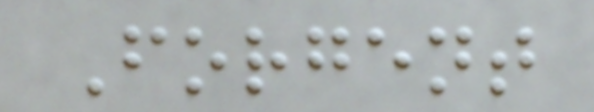Forgent
